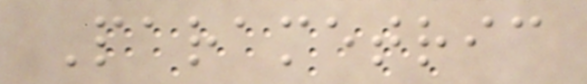Parametric
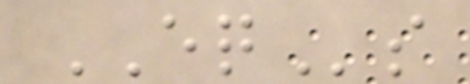EQs
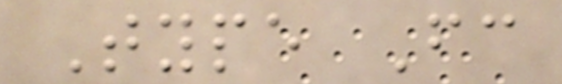Type Fc
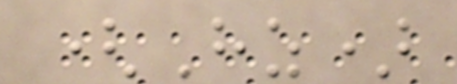(Hz)
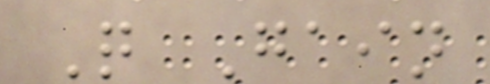Q Gain
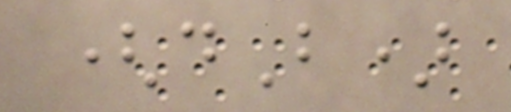(dB)
